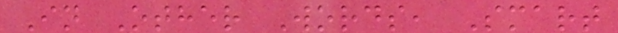In Other Words, Smart
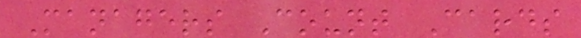Managers Count Cards
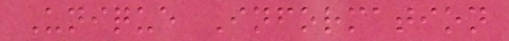Unique Information
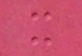x
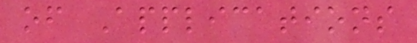of Applications
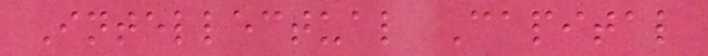Intellectual Capital
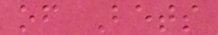of Bets
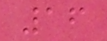16
